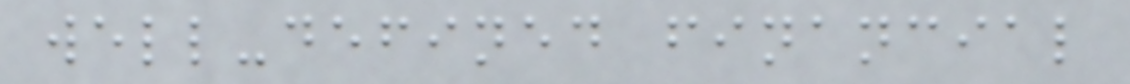well-defined financial
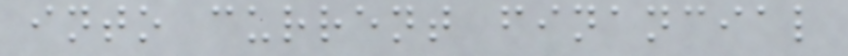into current financial
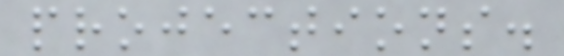projections.
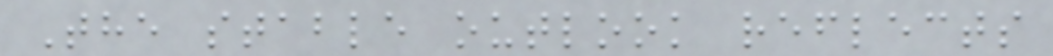The stable outlook reflects
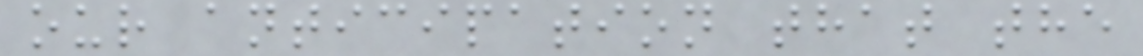our anticipation that the
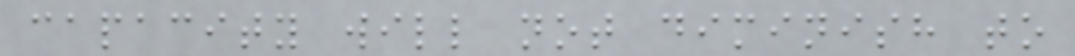capacity will not diminish to
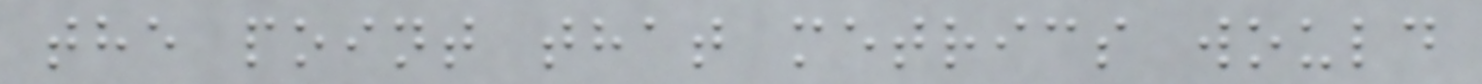the point that metrics would
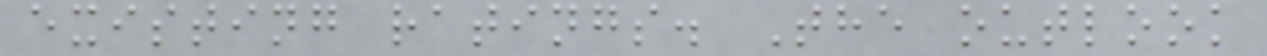existing ratings. The outlook
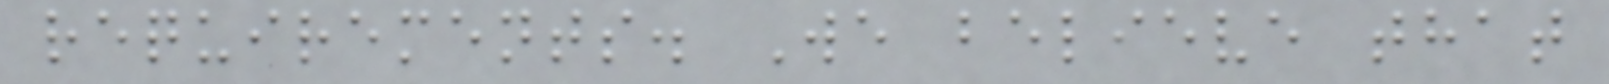requirements. We believe that
